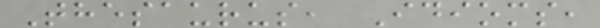Thesaurus, Idioms,
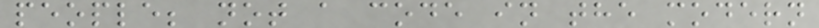people; not a code in the modern
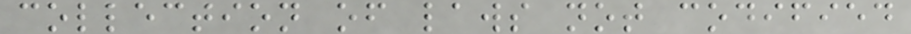collection of laws not codified
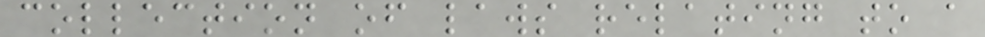collection of laws relating to a
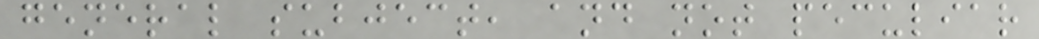general subject, and not peculiar
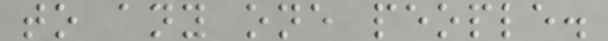to any one people.
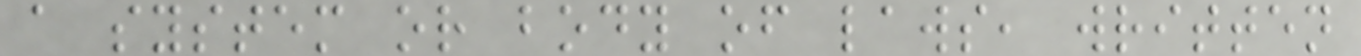a system or body of laws, written
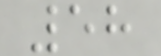58
